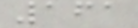161
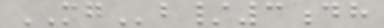MGb/3dh
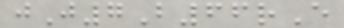jJ7B66rE
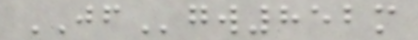JFgw852m
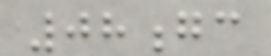08gc
